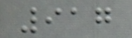917
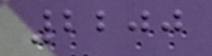2200
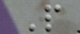P
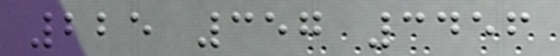225 357 3456
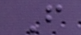F
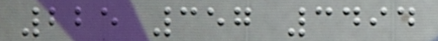225 357 3494
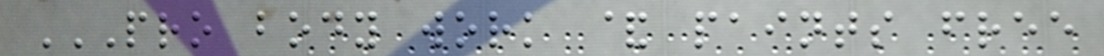PRO BODY WORK & PAINTS FREE
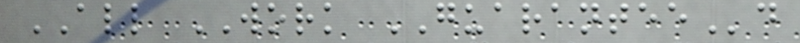ALL WORK GUARANTEEd
